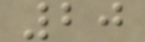20
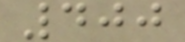400
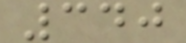340
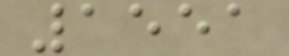1551
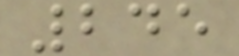245
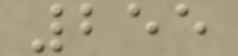255
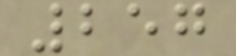257
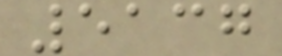5137
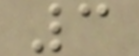3
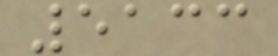5133
